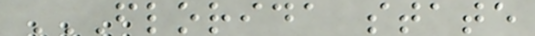FLORIDA STATE
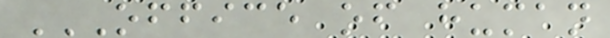OFFICE OF HUMAN
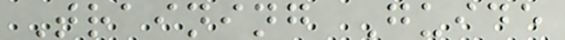Training Guide
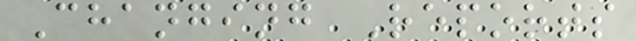Changing Reports
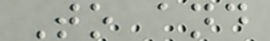To and
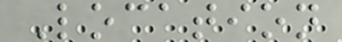Location
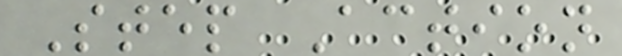Step Action
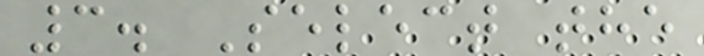3. Select the
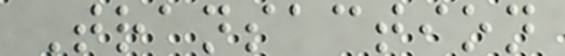Transaction
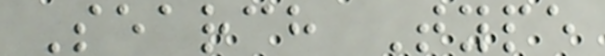Search Type
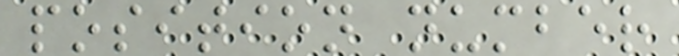position number
